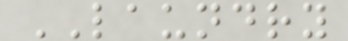LAUNDRY
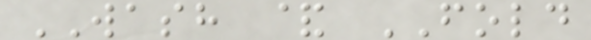WASH & FOLD
